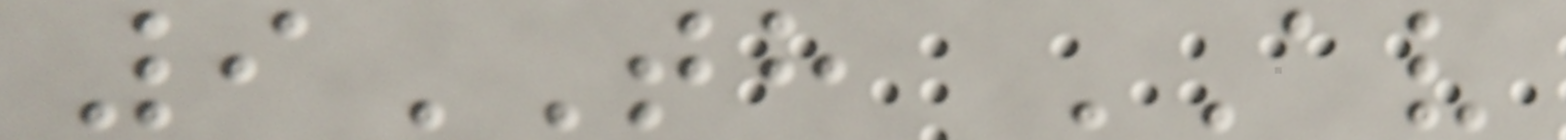9TH AV
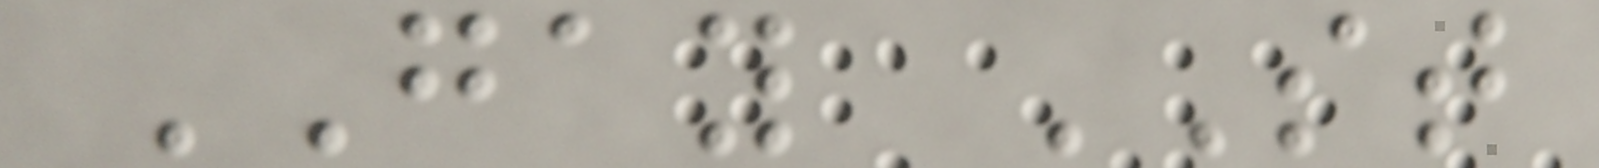GAY ST
